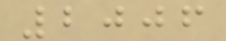2006
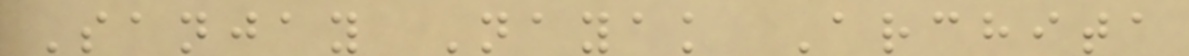Sanjay Nayak Archita
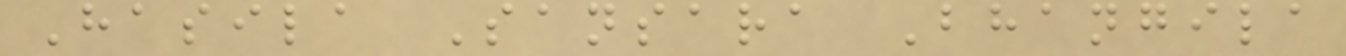Hasila Sansara Bhangila
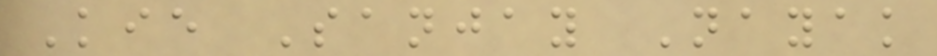Kie Sanjay Nayak
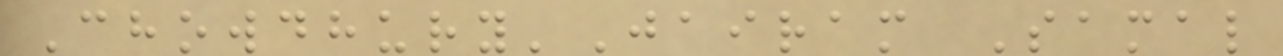Chowdhury'Jairam Samal
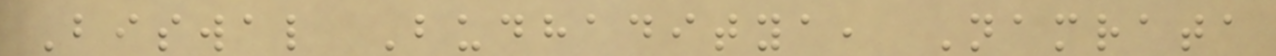Biswal Budhaditya, Namrata
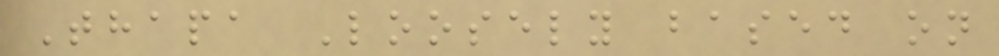Thapa Loosely based on
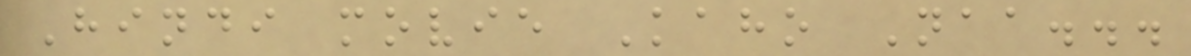Hindi movie Kaho Naa...
